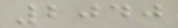2040
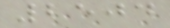2504
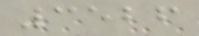3526
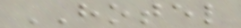HOTEL
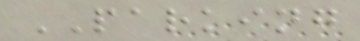PARKING
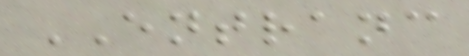ENTRANC
